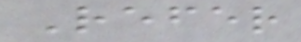Refer
